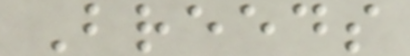Breeds
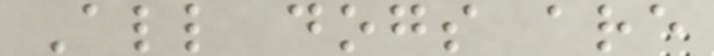All dogs are
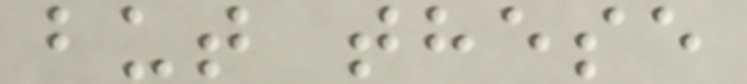but these
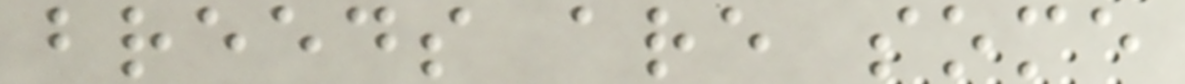breeds are some
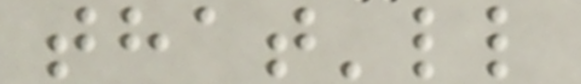that'll
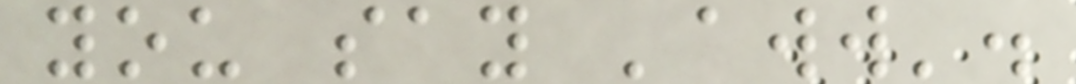you say 'aww'.
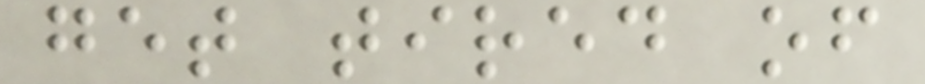get tired of
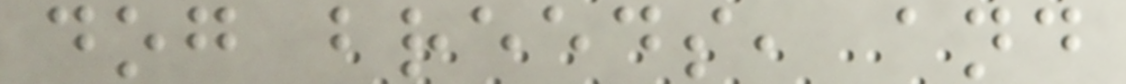dog breeds, and
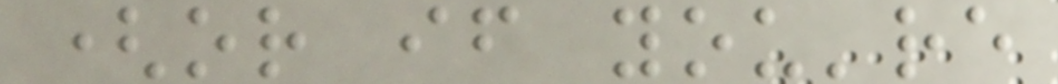(or if you're
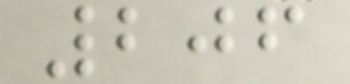206
